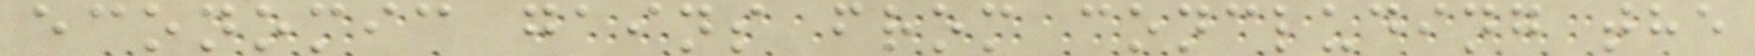economic gains from concluding the
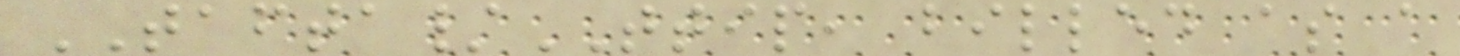TAFTA/TTIP, billed as a
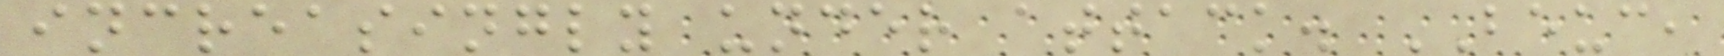increasingly under attack. BEUC,
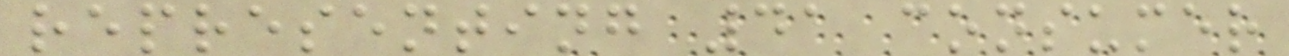representing 41 consumer
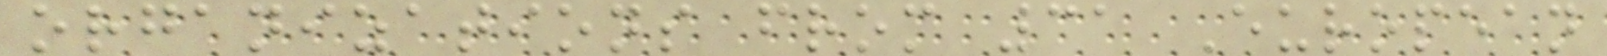organizations from 31 European
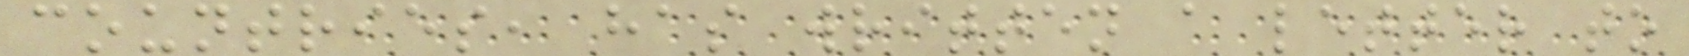countries, has written a letter to
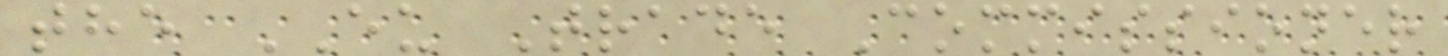the EU Trade Commissioner
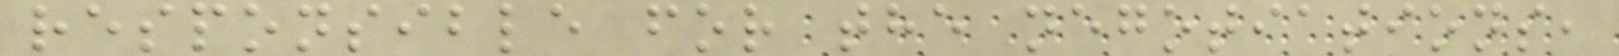responsible for the negotiations,
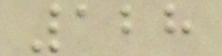128
